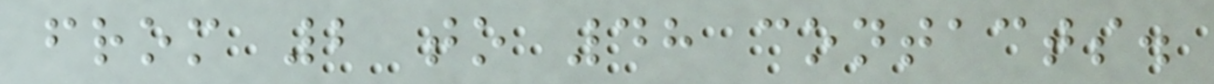from 2 to 48 contacts.
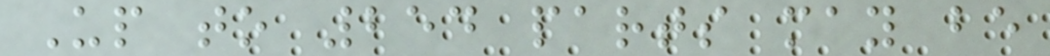Up to 254 parts may be
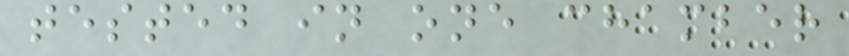tested in one chamber
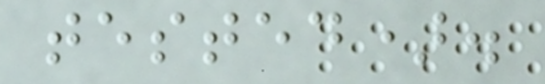tested).
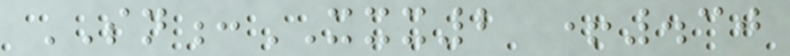SN:XXX2 +.30
